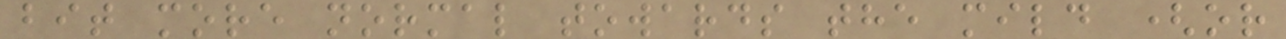bit more normal towards the mild (or
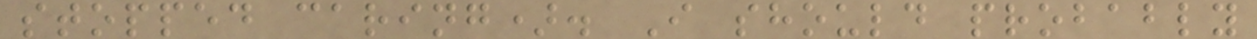stopped caring). I should probably
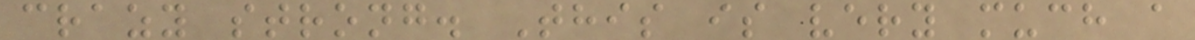crazy strong. This is very much a
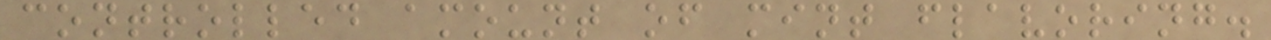controlled amount of mint flavoring.
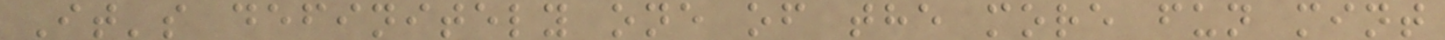It's definitely one of the more fun mint
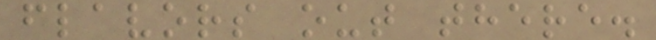flavors out there.
